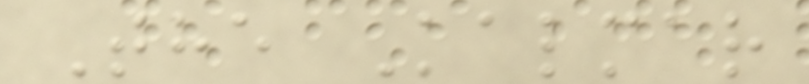The Kalmar
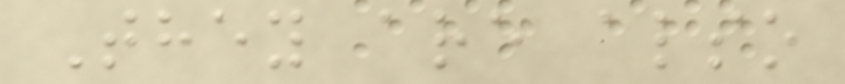They are also
